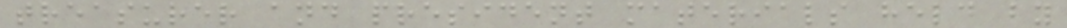treasurer and president materials held by
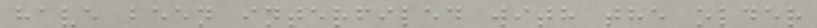have been interfiled with the older
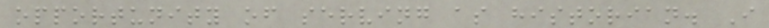opportunity of serving as historian. I
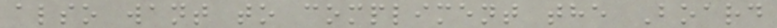also want to compliment the Board
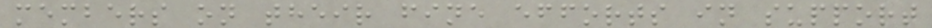members on their fine efforts in support
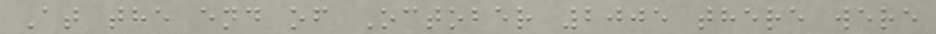At the end of October 2005 there were
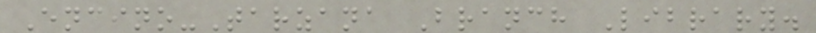Encino-Tarzana Branch Library.
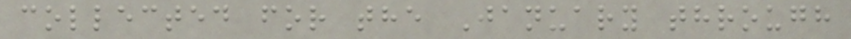collected for the January through
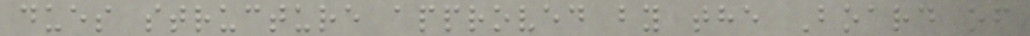dues structure approved by the Board of
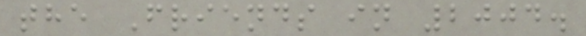the Friends in 2004.
